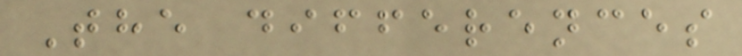The differences
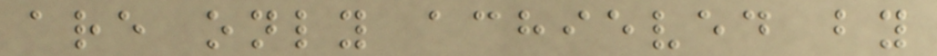are only achieved by
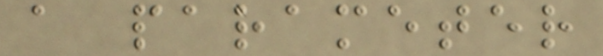a parameter
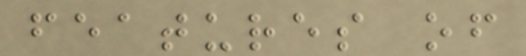features of
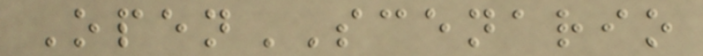OpenSCENARIO
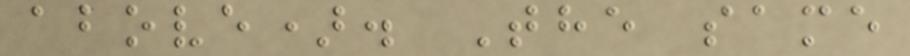above). The same
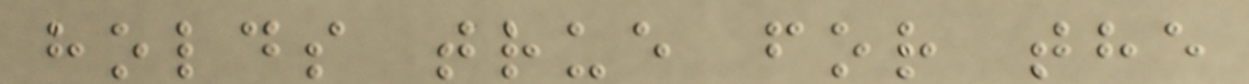holds true for the
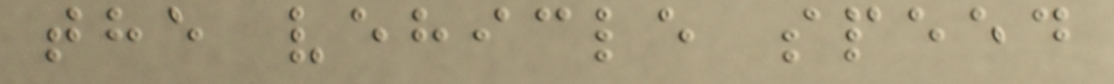the vehicle speed
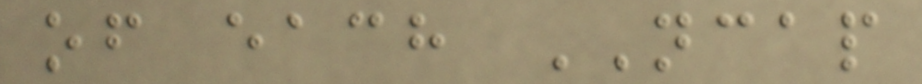of each NCAP
